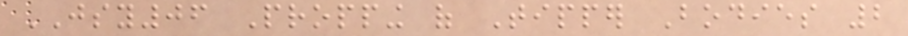JSY06 Propping of Tipper Bodies 2
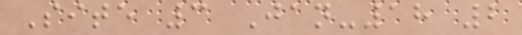Site 3 Jan-18 2
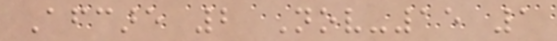Aftercare 2 Nov-15 1
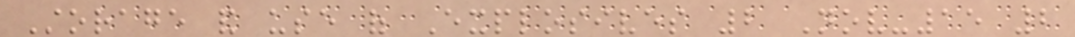Storage and use of Explosives 2 Nov-15 2
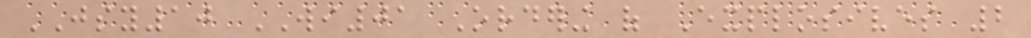JSY10 WI01 Ordering of Explosives 2
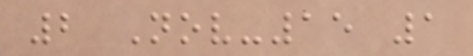2 Nov-15 1
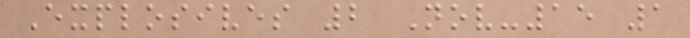Explosives 2 Nov-15 1
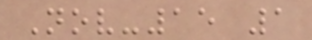Nov-15 1
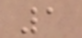1
